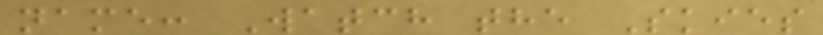name: Watch the Skies
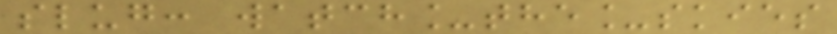slug: watch_the_skies
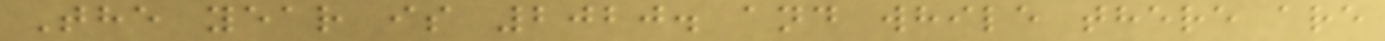The year is 2020. and while there are
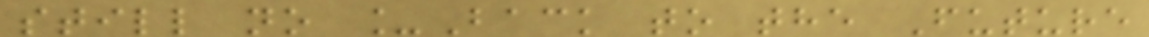still no _Back to the Future
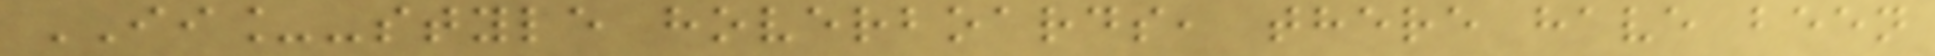II_-style hoverboards, there have been
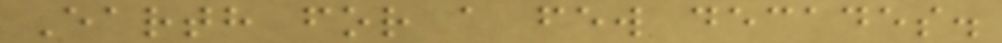Earth for a few decades.
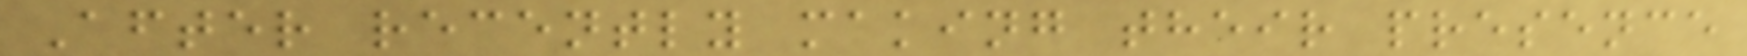After recently making their presence
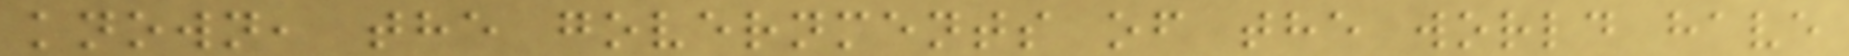known, the governments of the world have
